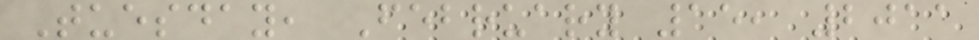Tuesday, February 15, 2011
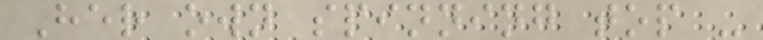Her own spinning top -
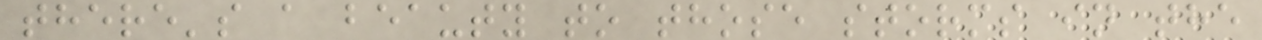there's a beauty to those storms in the
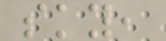sky,
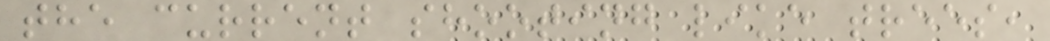the current shooting like trees,
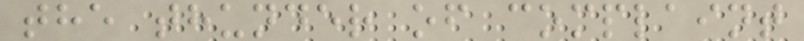the thunder of complaint
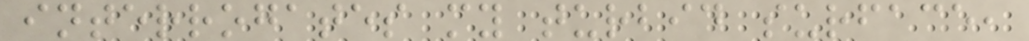interrogates my turbid surface,
